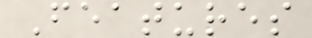Features
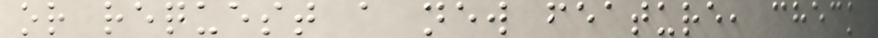or request a new feature, check
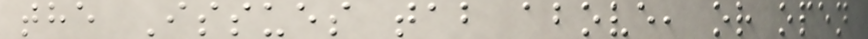the Issues tab above, or open
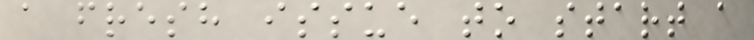a fresh issue to start a
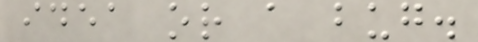idea or a bug.
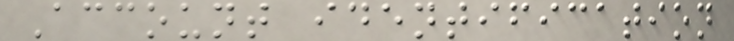Account identification
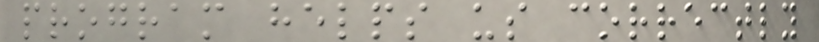program helps us correctly
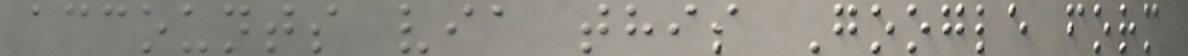accounts via this Google form
